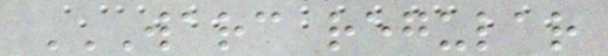WARC REGULAR
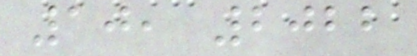10, 2022
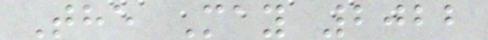The May 2022
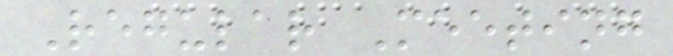Regular Meeting
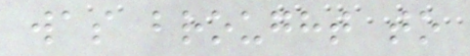was brought to
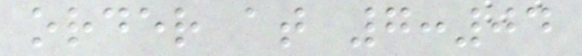order at 7:04
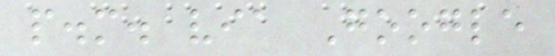p.m. via Google
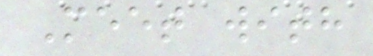Meet with
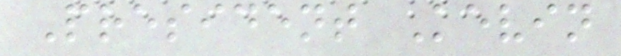President Kevin
